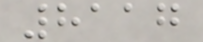8117
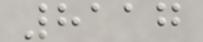8117
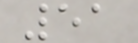51
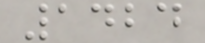1424
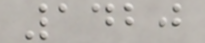1420
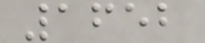1652
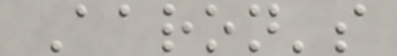Aaron's
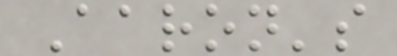Aaron's
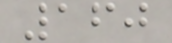160
